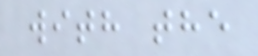with the
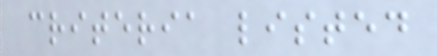criteria listed
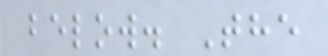below. The
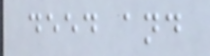deed and
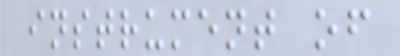instrument of
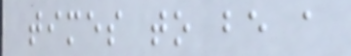times to be a
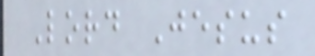Lord Jesus
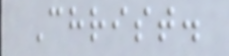Christ.
